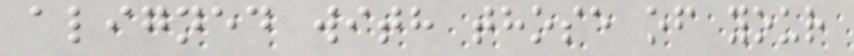aligned with those of your
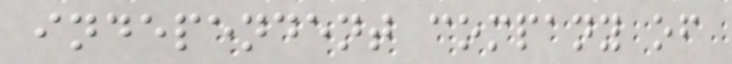independent company of
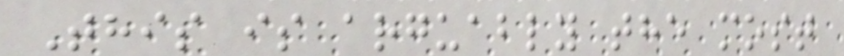This is arguably the most
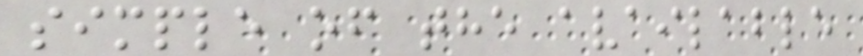simple of the available
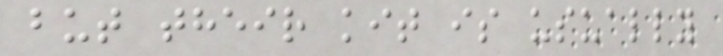but their kit is usually
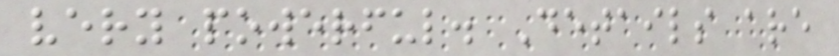very powerful. Details are
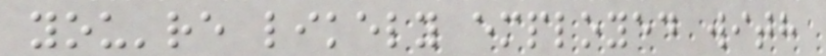you're likely employed with
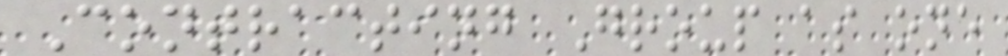Contracting Group as one
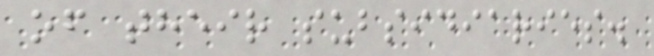of their subsidiaries.
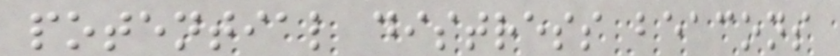potential distress beacons
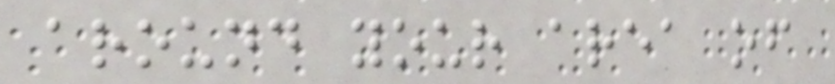around your area of
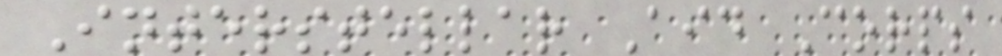Interstellar Aid Corps
